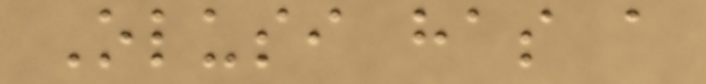Olusi has a
